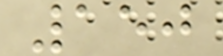150
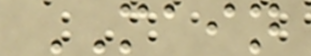MAIN
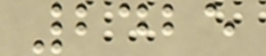2425
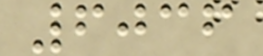6036
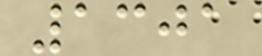1301
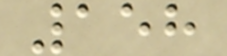158
